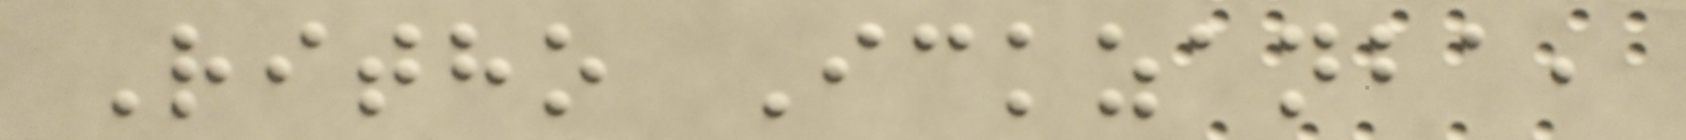Ritho Ickzanba,
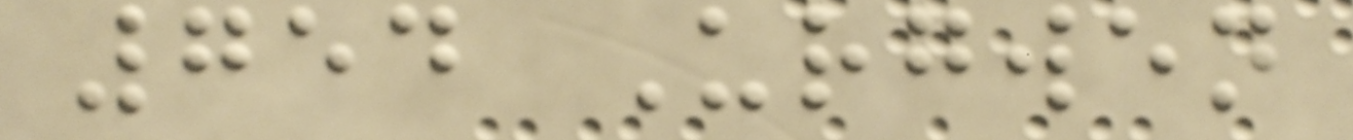754 Urgwen
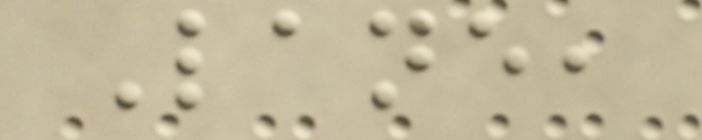Lane,
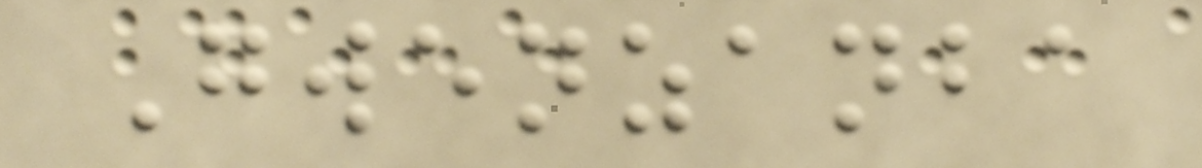Gwenzanba
